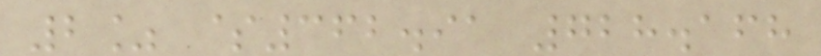2% $362.91 728.168
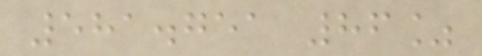581.751 86%
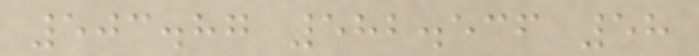503.87 582.536 58
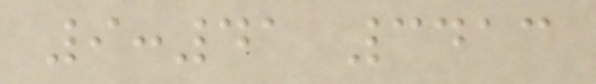9:41 3413
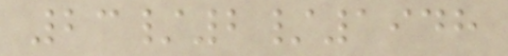23/2/1948
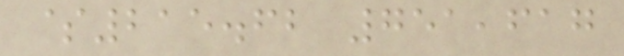$215.62 751,617
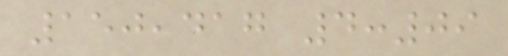150,417 4:09
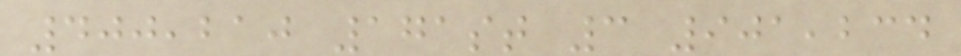400,210 171st 3 901,234
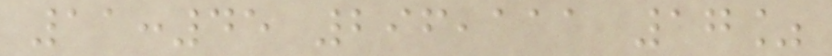11:45 296,111 17%
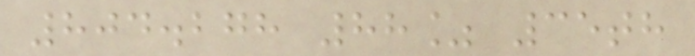804.278 88% 35th
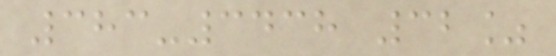383-3438 32%
